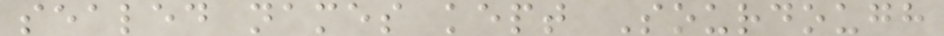sealed names kept Sourdough
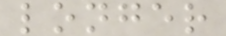longer
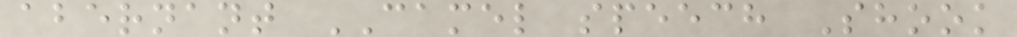abernant CAMEL speech Shook
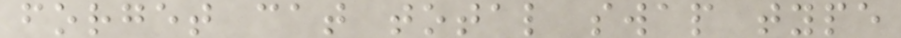forget cat total swap type
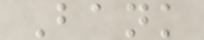Bank
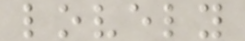lovely
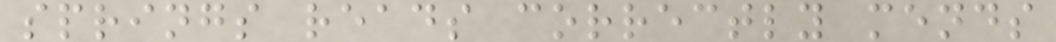springs reads correctly mends
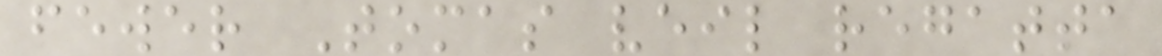fewer Tomas veil regatta
